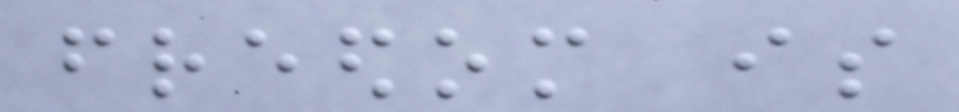freedom is
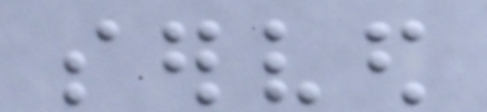served
